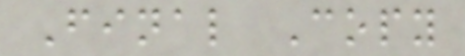Final Copy
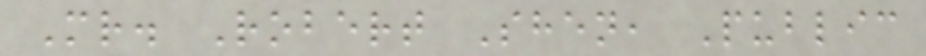Mr. Robert Shen, Public
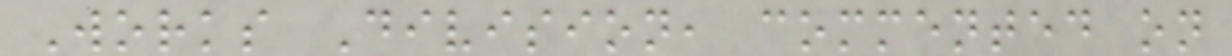Works Division, commented on
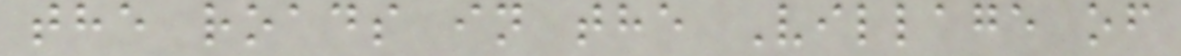the roads in the Village of
